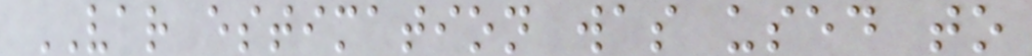VAR estimation was used to
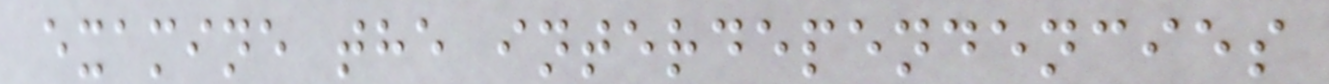examine the interdependencies
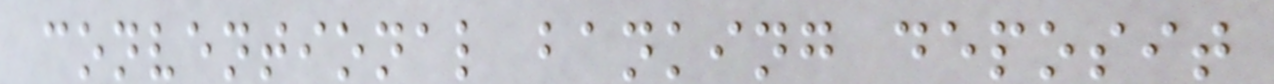conventional banking deposit
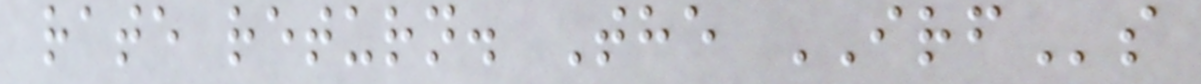rate return. The IRFs
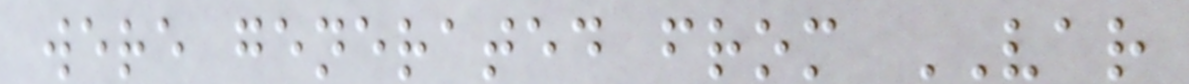were generated from VAR
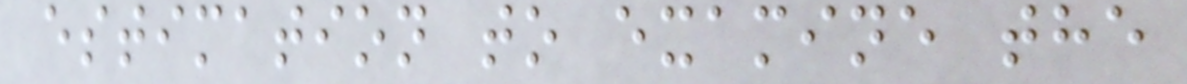estimation to examine the
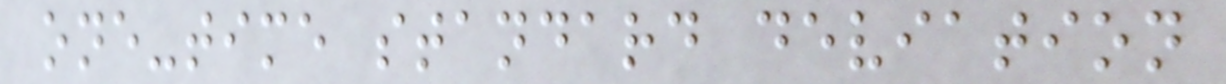one-time standard deviation
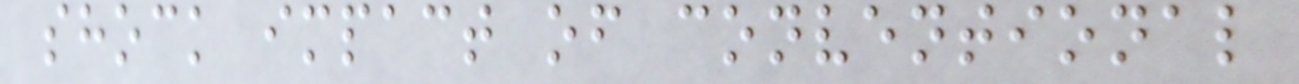shock impact of conventional
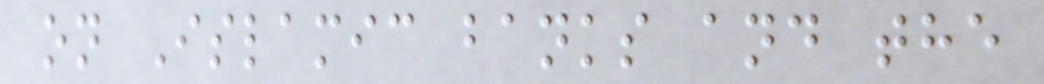on Islamic banks and the
